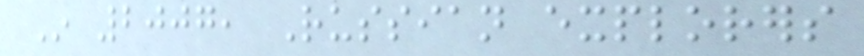In 2007, Russian explorers
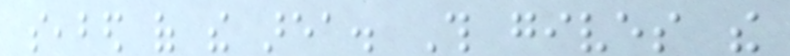seabed of the area. This gives the
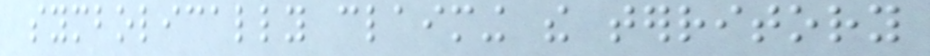symbolically claiming the territory
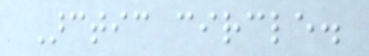Arctic circle.
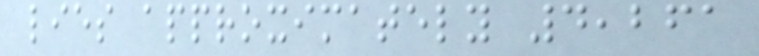lies approximately 4,261
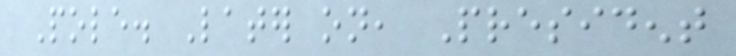Pole. Later on, President
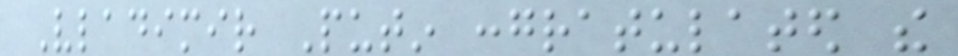Vladimir Putin congratulated the
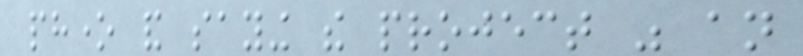phone and saying the project was an
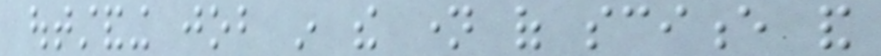outstanding job in the name of science and
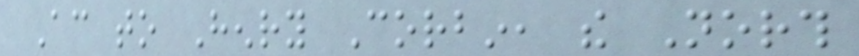According to Henry Corbin, the North
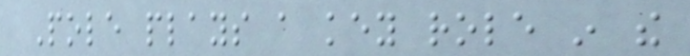Pole plays a key role in the
